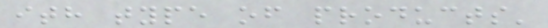ith type of products'
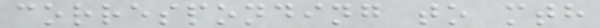corresponding to mth
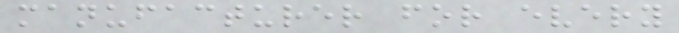manufacturer for every
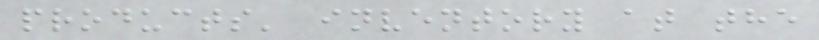products' inventory at the
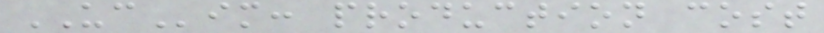UCim: production cost
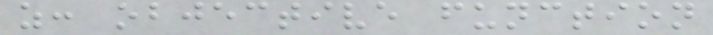z: objective function
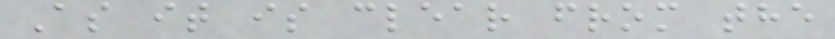As it is clear from the
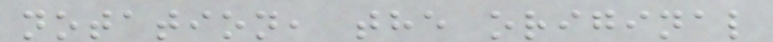notation, the original
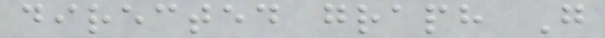directed graph G
